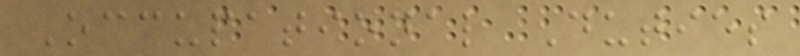Occupational Duties
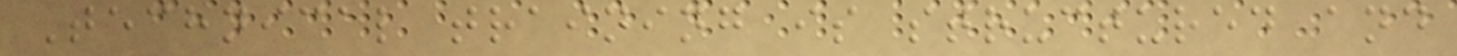Technical training is structured and
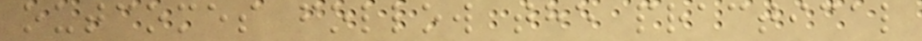outcomes follow the practical
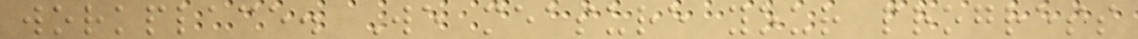workplace. We measure your progress
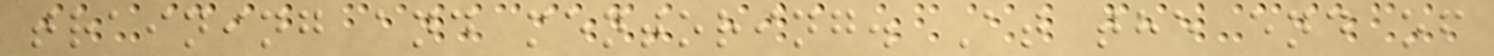training and mentoring. At the end of
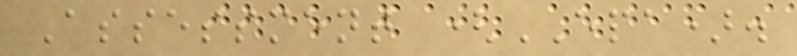Assessment (EPA).
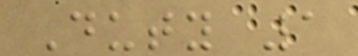Duty 1
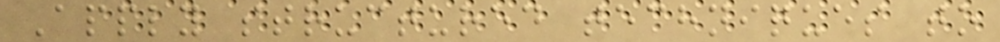Apply structured techniques to
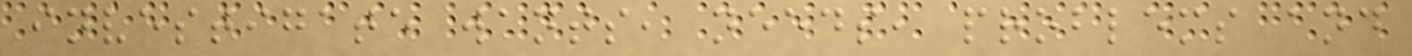investigate wants, needs, problems and
